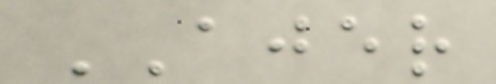AJER
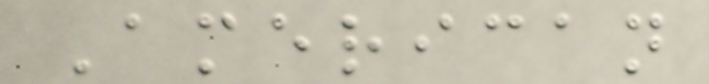American
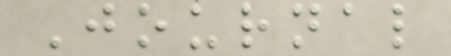Journal
